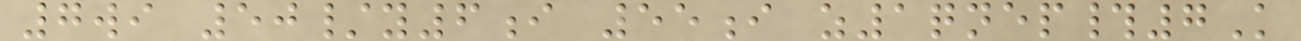7wi 50/y6i 55i z1qnep#7K
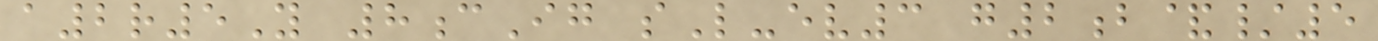a2r5Y 8cIg sL-ev3 g2b&/5
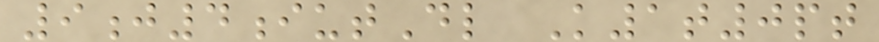9j4iutDl K1t0pt
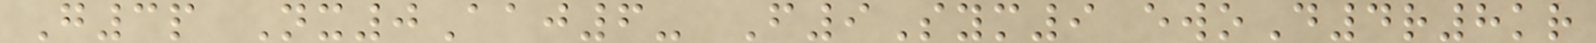G3p Nx0Aaj6- F9Sym9 ewoD4r8kr
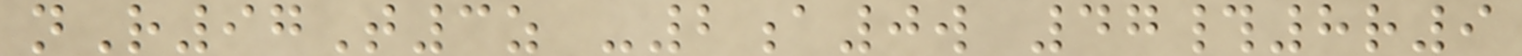nR97T3z -2a0w 47#8r9
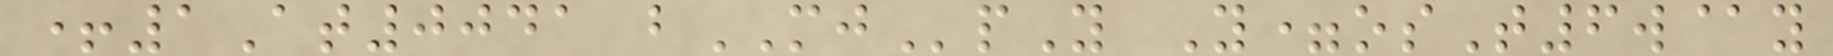+1At0041 bMJpY Y=osT6w@y
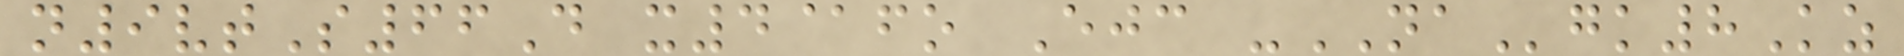n9vtS66D x4@fo Ejc -NAgk8Kz
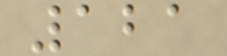121
